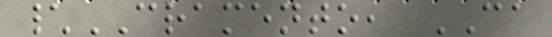\CRAMENTO, CA
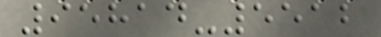95814-5512
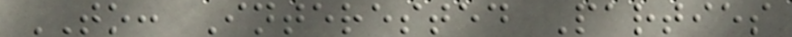TO: Interested Parties
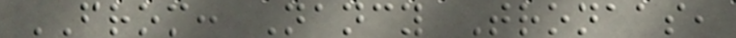FROM: Nancy Tronaas,
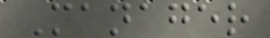Manager
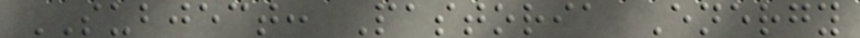SUBJECT: Pastoria Energy
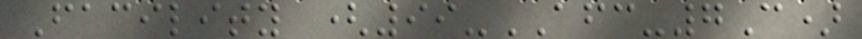Facility (99-AFC-7C)
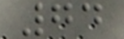74
